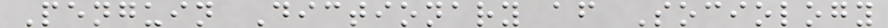Penguin Dictionary af Sociology
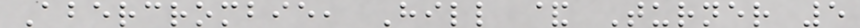Abercrombie, Hill & Turner 5
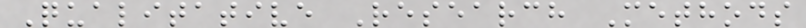Qualitative Research Methods
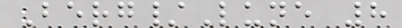Berg/Lune 8
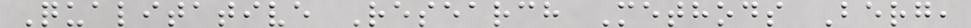Qualitative Research Methods Berg,
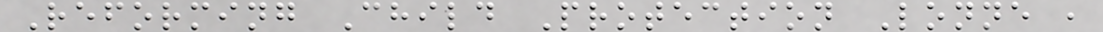Reforming Child Protection Lonne ,
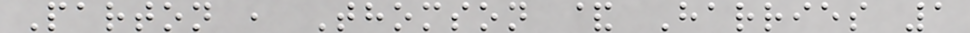Parton , Thomson & Harries 1
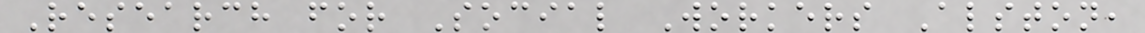Research for Social Workers Alston,
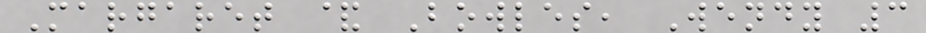Margaret & Bowles, Wendy 3
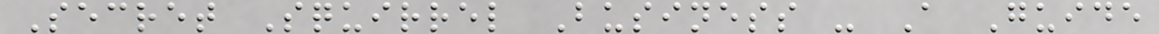Secret Squirrel Business - A Guide
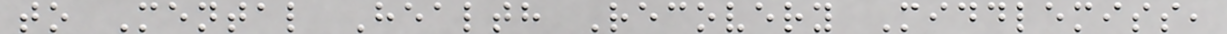to Mental Health Recovery Middlemiss,
